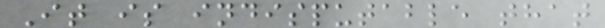It is indisputable that
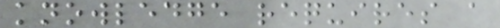knowledge requires a
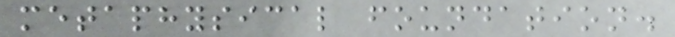metaphysical foundation.
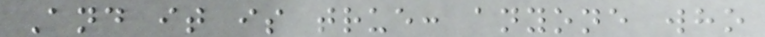And it is true: anyone who
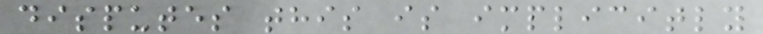disputes this is implicitly
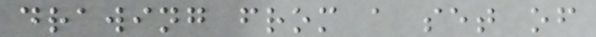drawing from a set of
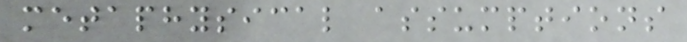metaphysical assumptions
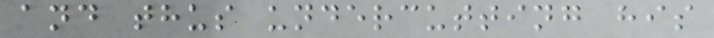and thus undercutting his
